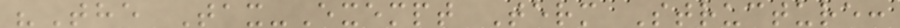"The Tax-Exempt Term Structure:
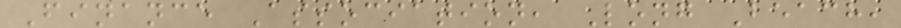Finance Association, Long Beach,
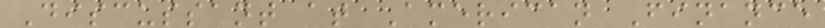Discussant at American Finance
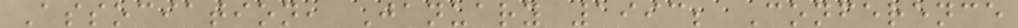Association, January 1993; Conference
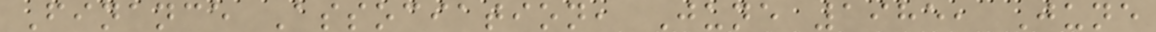Finance Association, June 1985, June
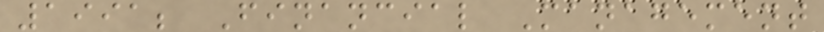1991; Financial Management
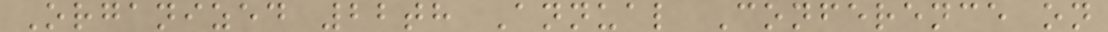Organized 22th Annual Conference on
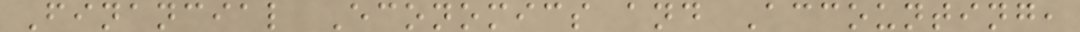Financial Economics and Accounting,
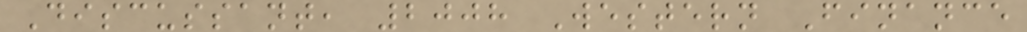Discussant, 2008 Western Finance
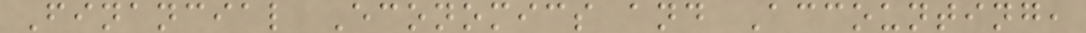Financial Economics and Accounting,
